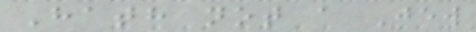Hath not a Jew
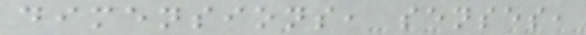dimensions, senses,
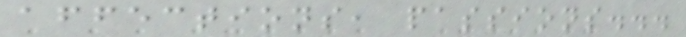affections, passions...
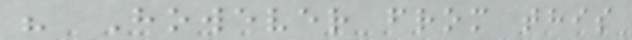" However from this
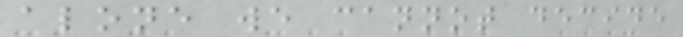alone we cannot decide
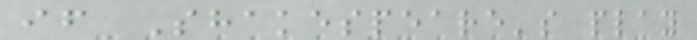if Shakespeare's play
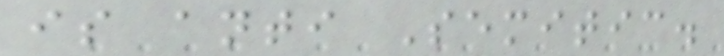is anti Semitic.
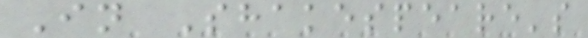In Shakespeare's
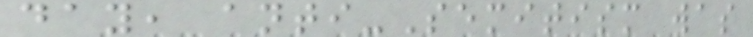day, anti-Semitism was
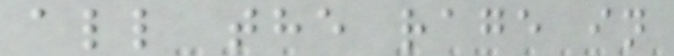all the rage in
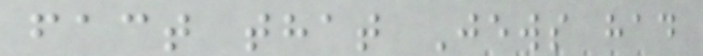fact that Jews had
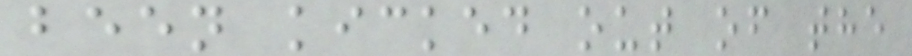been kicked out of the
